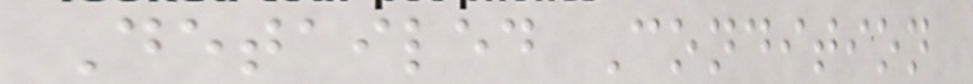Detailed Condition
